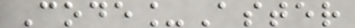Code_Aster
